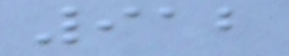912
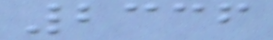2336
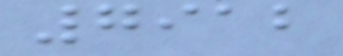7912
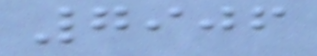7906
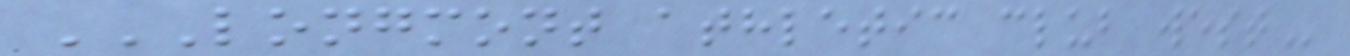LONGMONT ATHLETIC CLUB WEST
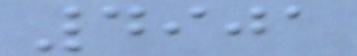4901
